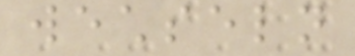wechseln
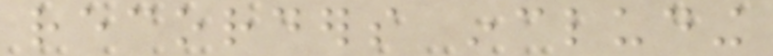recorders including
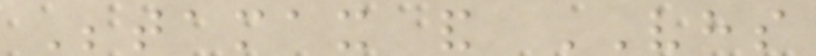Betamax and VHS
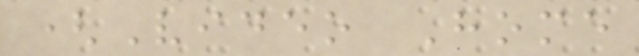(Video Home
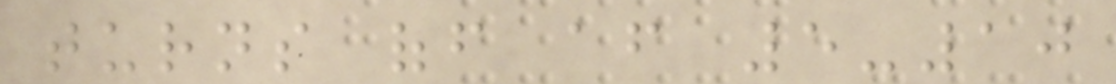turns off after 5-10
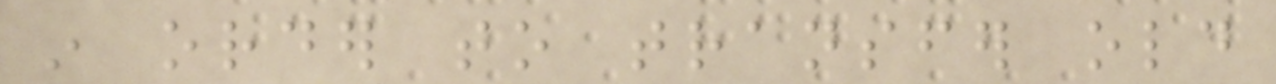in order to transfer old
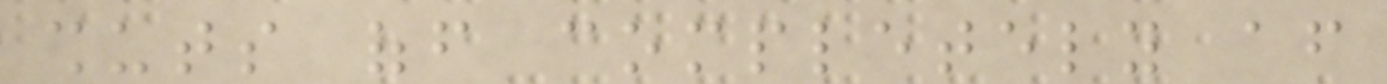shuts off completely after
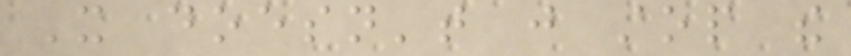It doesn't just stop the
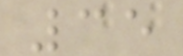35
